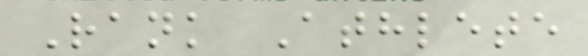Rank Athlete
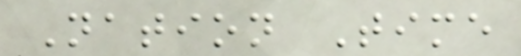Nation Time
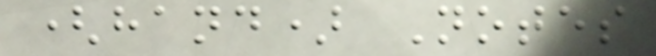(hand) Notes
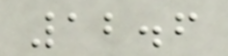12.6
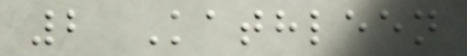2 Kathleen
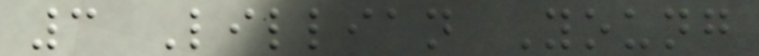3 Lillian Young
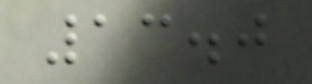13.0
